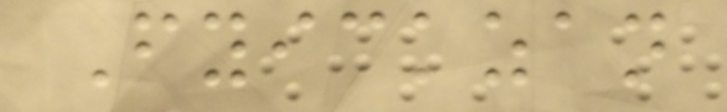Fyickzan
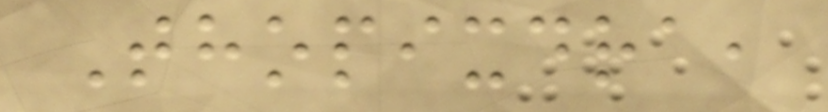Thopixdra,
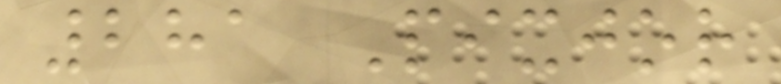281 Pixjor
